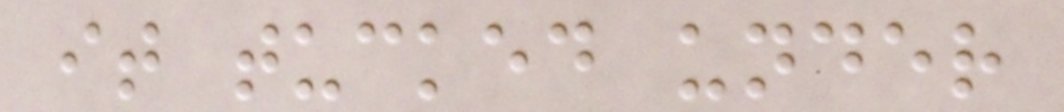it tucked under
